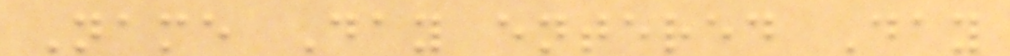Name Day entered Day
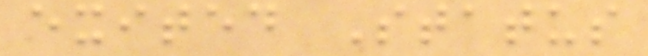exited Status
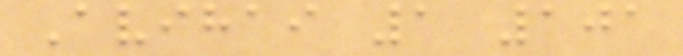Avihai 1 101
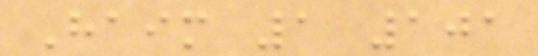Haim 1 101
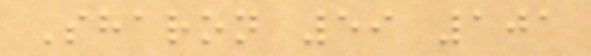Sharon 59 101
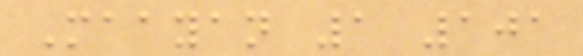Maayan 1 101
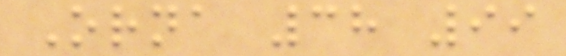Orna 38 99
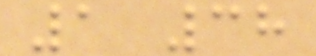1 38
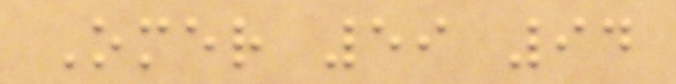Omer 59 94
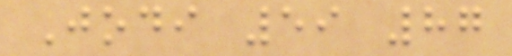Jodi 59 87
